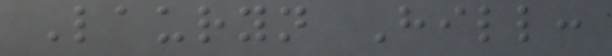Lauryn Hill:
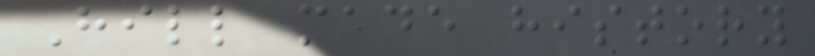Hill made history
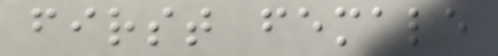first female
